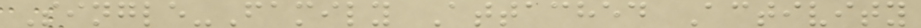Single-Family Attached Activity
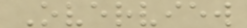Overview
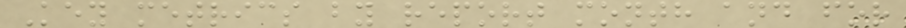Key metrics by report month and for
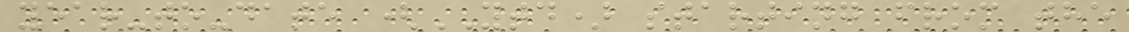year-to-date (YTD) starting from the
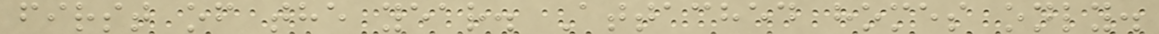first of the year. Attached homes only.
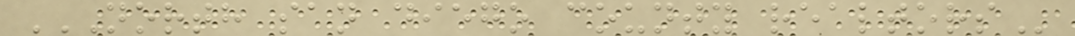NORTH SAN DIEGO COUNTY REALTORS
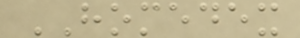HOMEDEX
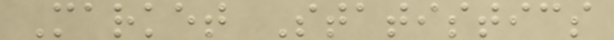Market Statistics
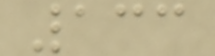133
